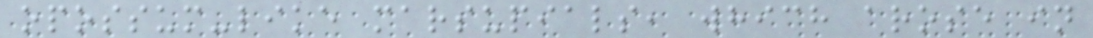opossum-like marsupials, which arose in
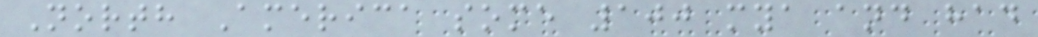North America some 100 mya and had
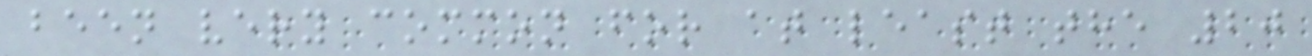been very common for at least the 20
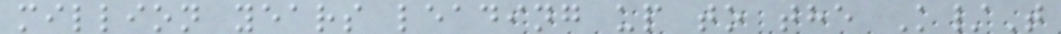million years leading up to the K/T
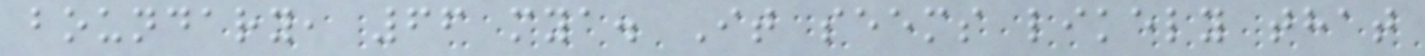boundary, 66 mya. It seems likely that
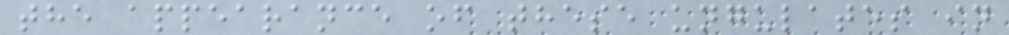the appearance of these ungulates in
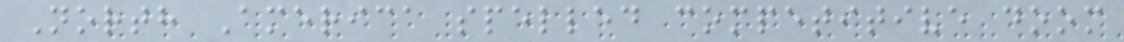North America spelled competitive doom
